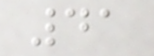41
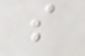s
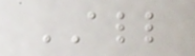ALL
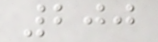200
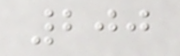200
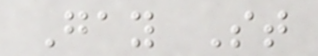Gay St
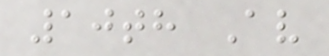10th Av
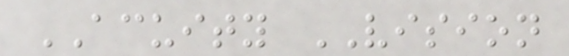ACUITY VISION
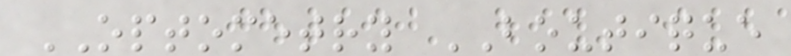OPTOMETRY BOUTIQUE
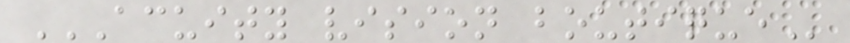ACUITY VISION BOUTIQUE
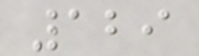129
